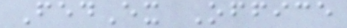FedEx Office
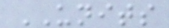UNITS
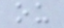ou
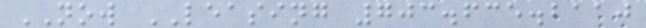NOW LEASING 703.635.2110
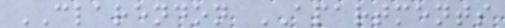CLARENDON APARTMENTS
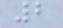2
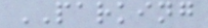PARKING
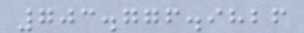703.776.9826
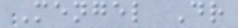Mengel Dr
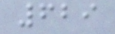629
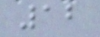12
